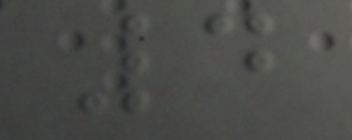4
